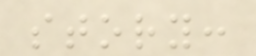story:
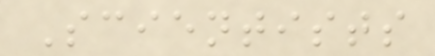Scientists
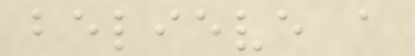believe a
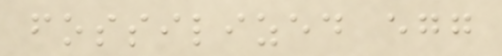fossilized egg
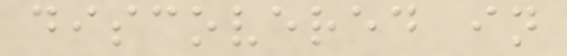discovered in
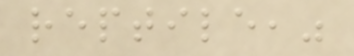reptile,"
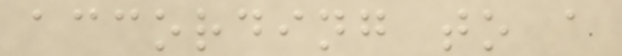according to a
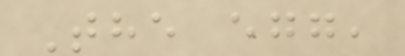The egg,
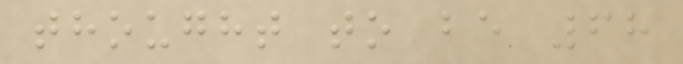thought to be 68
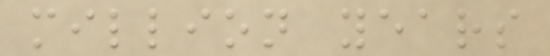million years
